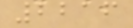2216
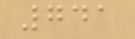741
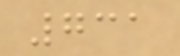731
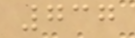737
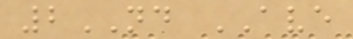2ND AVE
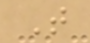T
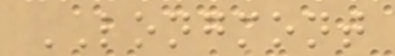LONGMONT
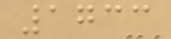1733
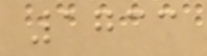1733
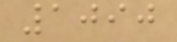1090
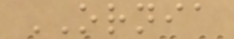ORNIA
